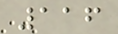116
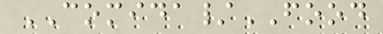COMIDA/FOOD
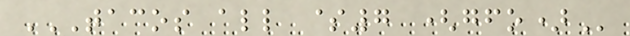TACOS ALL $7 (GFO)
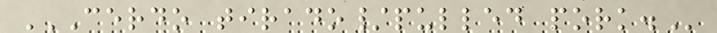CERDO TIRADO/PULLED PORK.
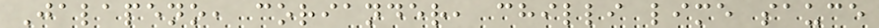Jalapeno, coriander, chilli lime sauce
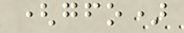(gfo)
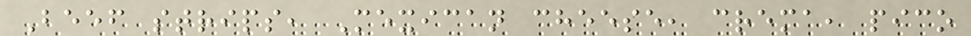Beef strips, Mexican cheese, crema, pico
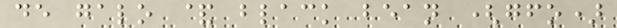de galo & black bean (gfo)
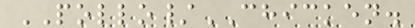POLLO/CHICKEN.
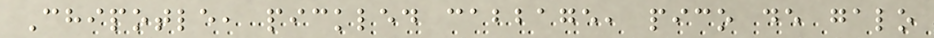Chipotle, pickled cabbage, pico de galo
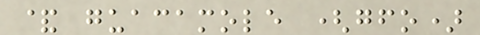& guacamole (gfo)
